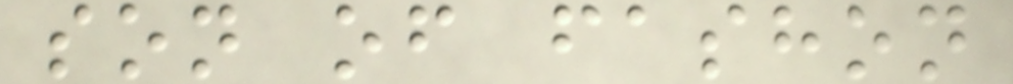son of fashon
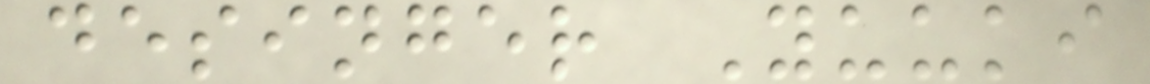desinger Yuuki
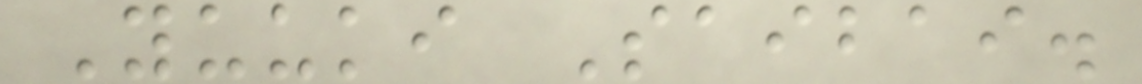Yuuki Saibai.
